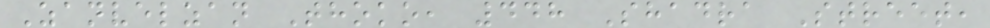Zanvelzan Thoko, 448 Shadra Street,
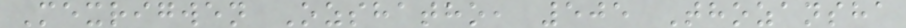Mexrigwen Ozshatho, 505 Thozansha
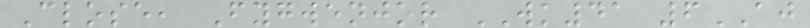Close, Fygwenjor WK41 6AJ
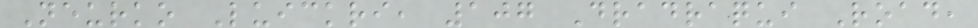Neurko Luickri, 107 Dradraqui Road,
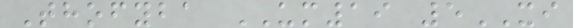Thofyba UM19 5XI
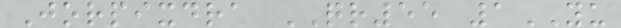Jorpixdra QR55 1YU
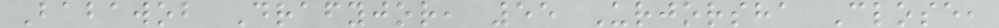Babawob Drafyjor, 55 Urjorsha Close,
